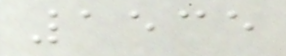1535
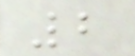2
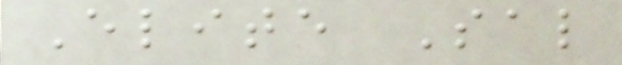Elite Sal
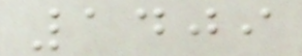1409
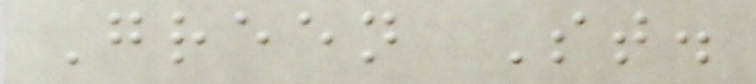Green St.
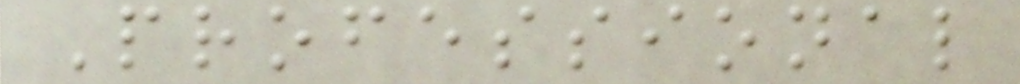Professional
